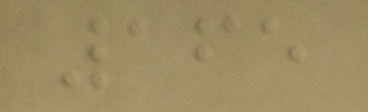165
